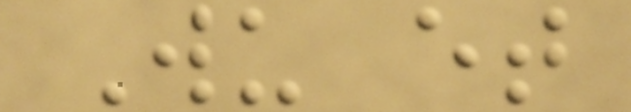Wu et
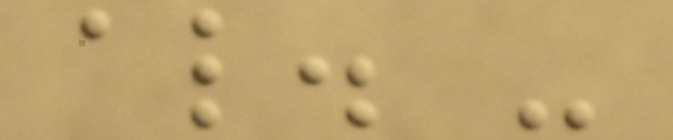al. -
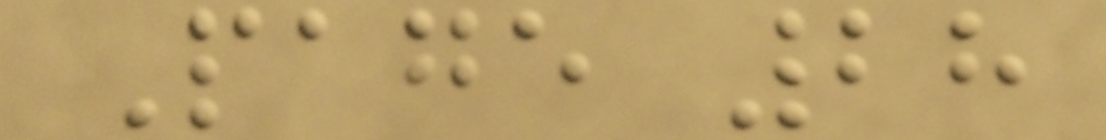Page 28
